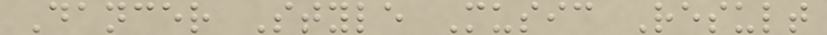Dancer Style Music Result
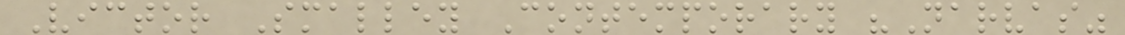Victor Smalley Contemporary "Narvas"
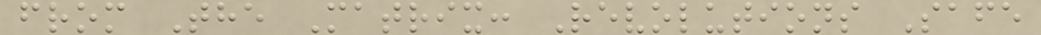from The Matrix: Revolutions Safe
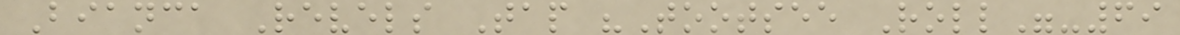Bianca Revels Tap "Tootsee Roll"-69
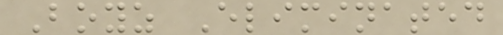Boyz Eliminated
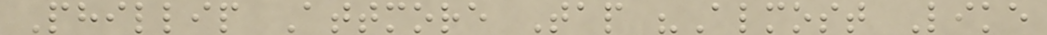Phillip Attmore Tap "Almost Like
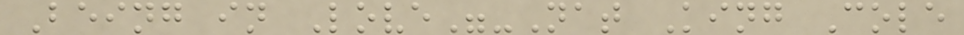Being in Love"-Nat King Cole
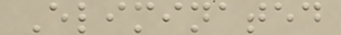Eliminated
